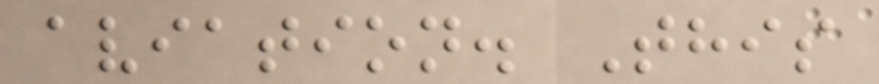aviation. This
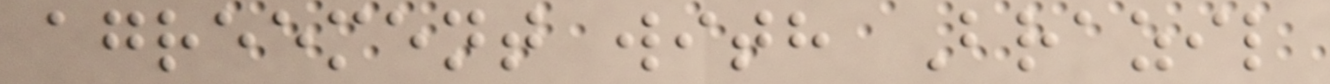agreement with Brazil
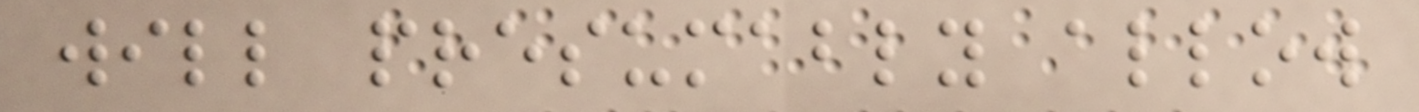will presumably allow
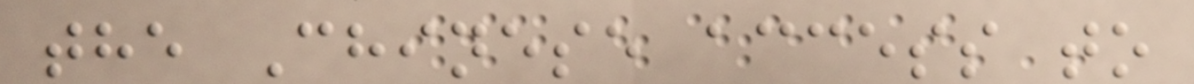the Chinese access to
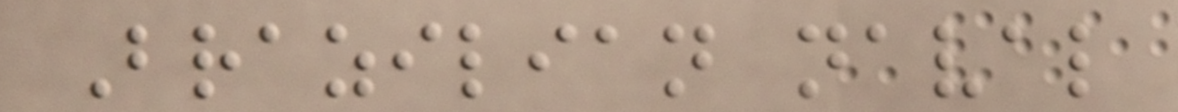Brazilian naval
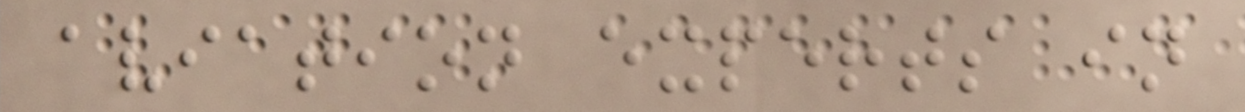aviation experts in
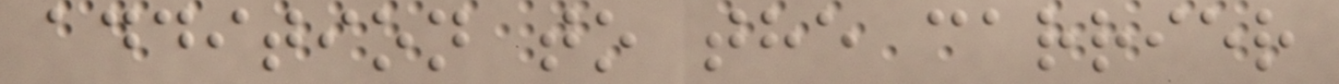addition to the carrier
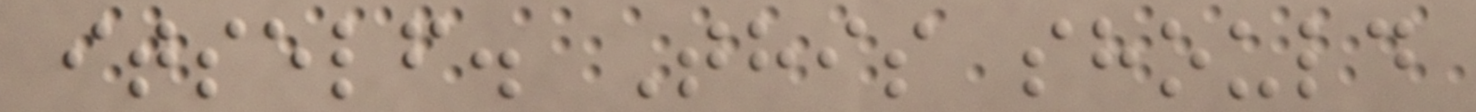itself. This should
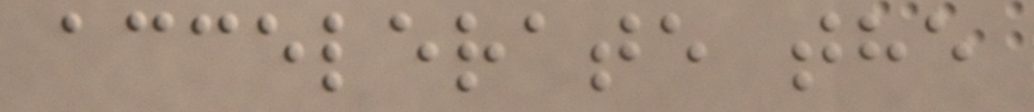accelerate the
